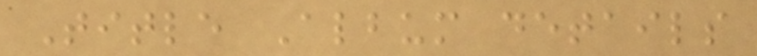Title Album details
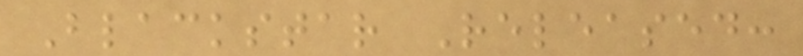Blackstar Released:
